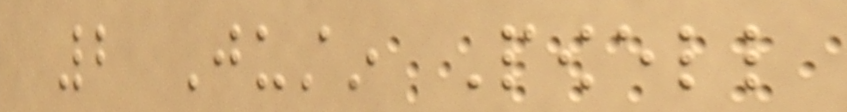2 Justin Powell
